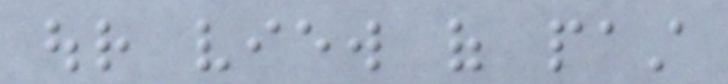our view of past
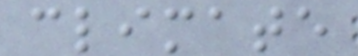climate
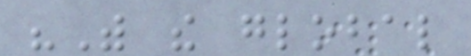"With the global
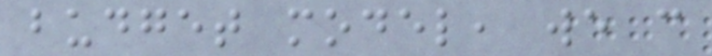budget model, we can
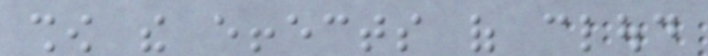show the effects of cloud
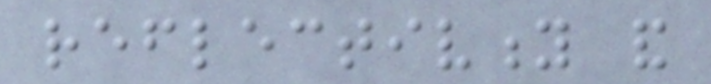reflectivity and
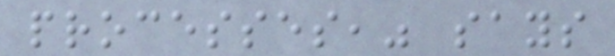processes," says
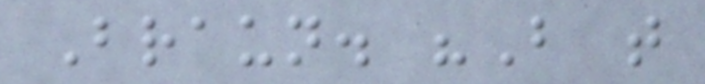Braun. "But that
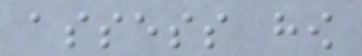assess how
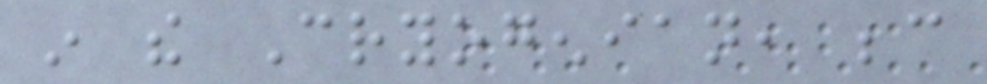in the Cryogenian, because
